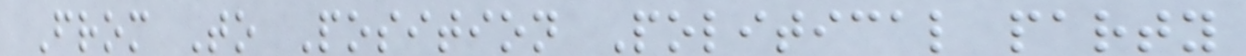From To Position Political party
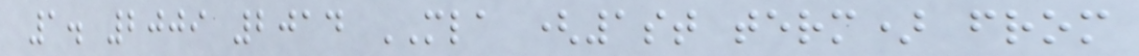1. 2009 2014 MLA (1st term) from
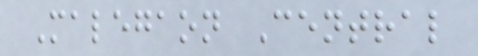Malegaon Central
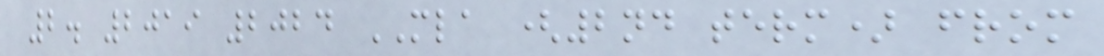2. 2019 2024 MLA (2nd term) from
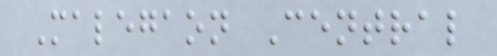Malegaon Central
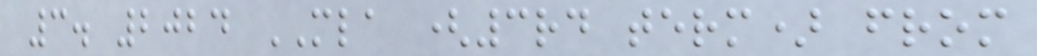3. 2024 MLA (3rd term) from
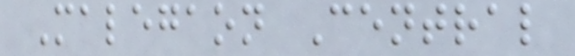Malegaon Central
